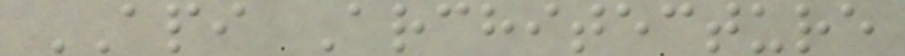API Architecture
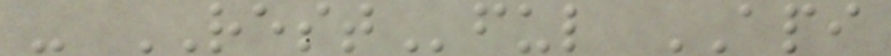- RESTful API
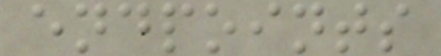endpoints
